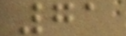71
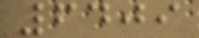6409
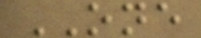ONE
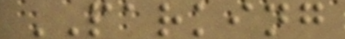PARKING
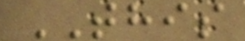THIS
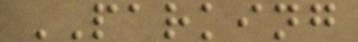PARKING
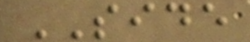SIDE
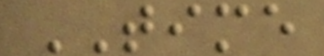TIME
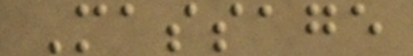Massage
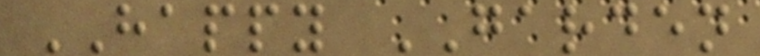HAPPY GARDEN
